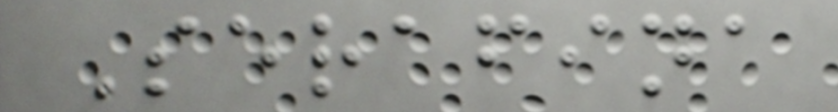Serafina
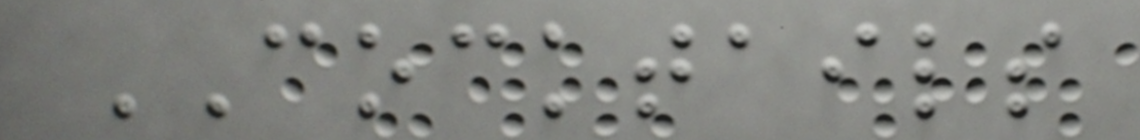COCKTAILS
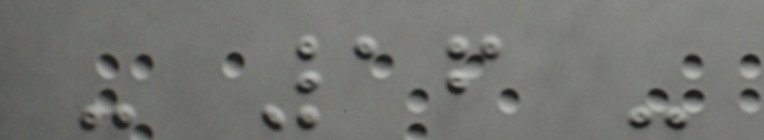- 16 -
